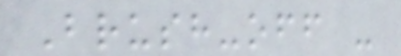Brush-off -
